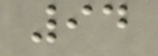94
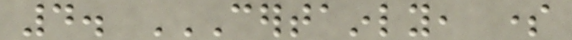4. CERTAINLY, SOME
